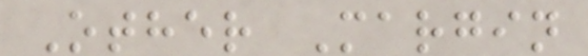Other Margin
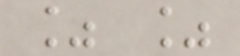% %
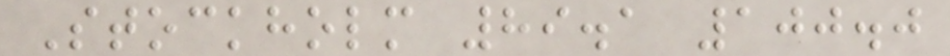Stockholm 89.1 100.0
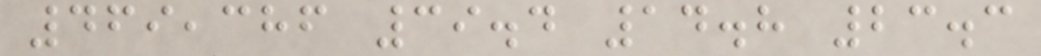469,386 39.4 14.8 23.3
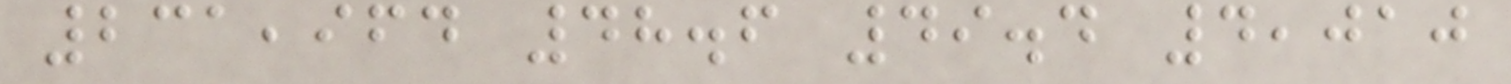231,964 48.6 49.4 4,010
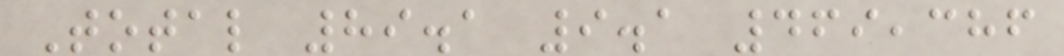Total 89.1 9.1 469,386
